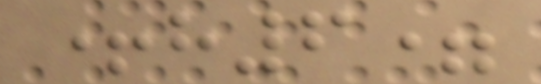+h6=
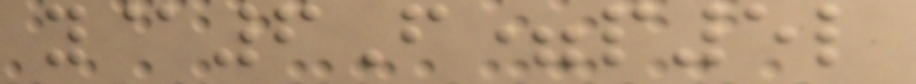y@6F=p5l
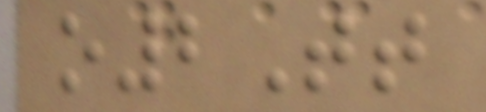o2Tt
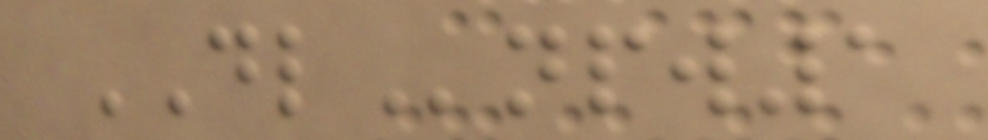DLnpw1
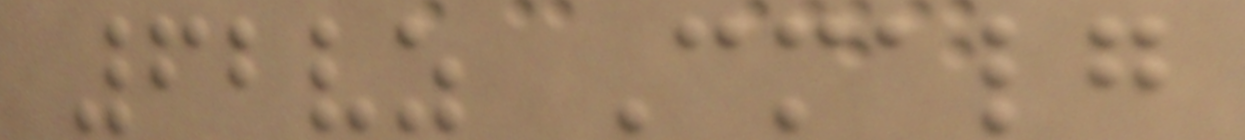62vz Cmalg
